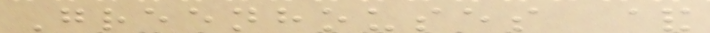Greenhouses &
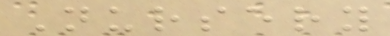Nursery
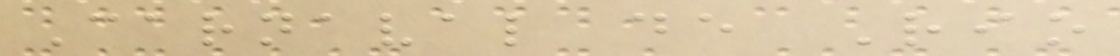Carnaval de Rio
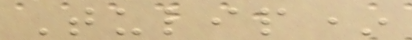Tulip*
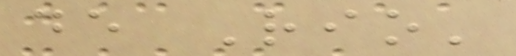de Rio'
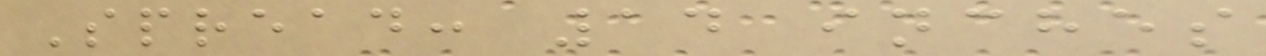Spread: 14 inches
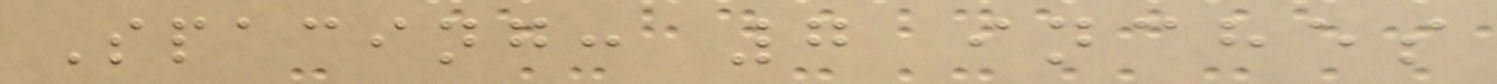Spacing: 7 inches
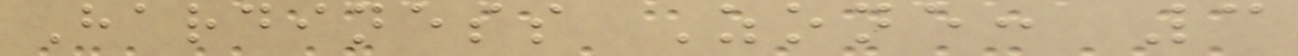Hardiness Zone: 3
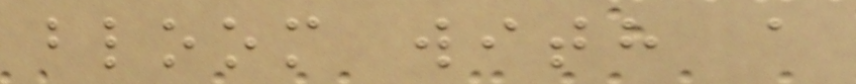bloom with a
